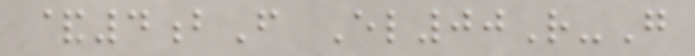&4bF El00R-G
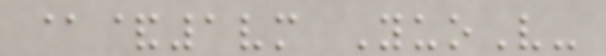@&1vm YuoV-
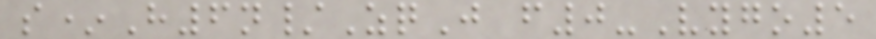s*H6n/ZqJ f0-Vygo5
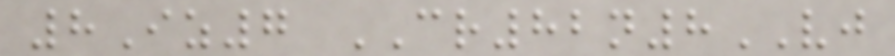8Iz7 CR82n8VJ
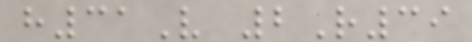h31V 2R39
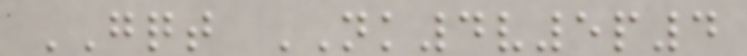GQT NK4v5p4
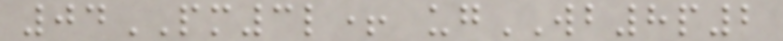04PM3l+ ugWB8p2
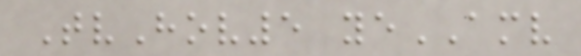TvHov5 yeAMV
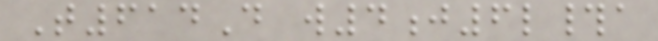T614D w4j6l#a
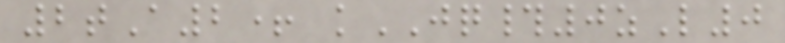2tA2+ kJQ#0zL0
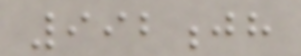992jh
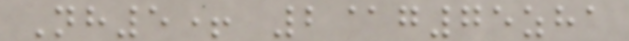Nh5+ 2@g75zha
